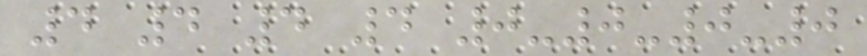4 4 4 4 0-0-0-0
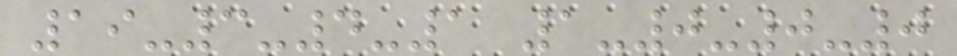19-3-4-1 1-0-0-0
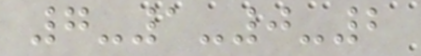7-1-0-2
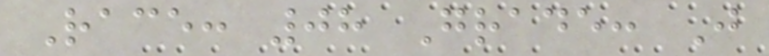Race: 08 Grade: J
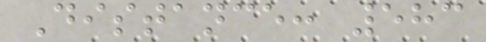Distance: 583
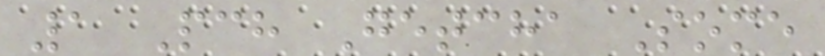1 Pch Getcha Some
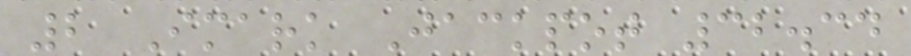2 Imark Jackpot 32.34
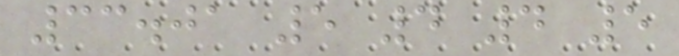33.01 5 4 4 5
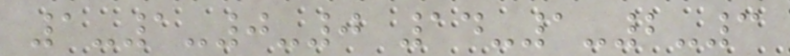1-1-0-0 14-1-2-3
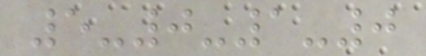5-0-1-0
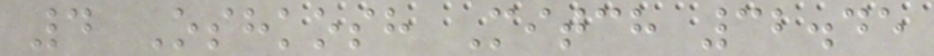4 Oshkosh Mitch 32.45
